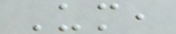Um,
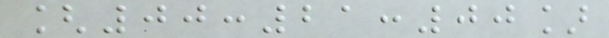[00:21:00]
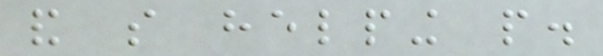and so helping people.
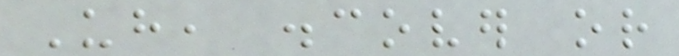Uh, discover or
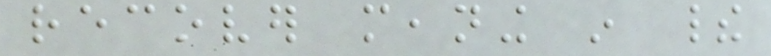recover meaning in their
